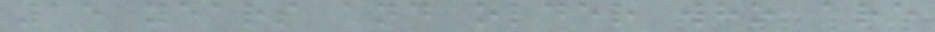15 years and older who are
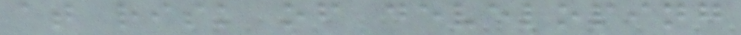at risk of developing
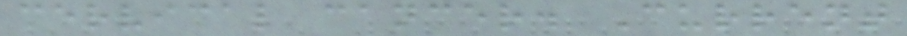cervical cancer. Current
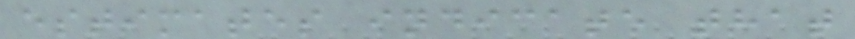estimates indicate that
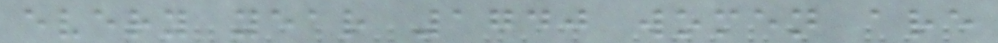every year 1740 women are
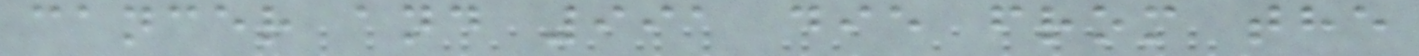cancer and 991 die from the
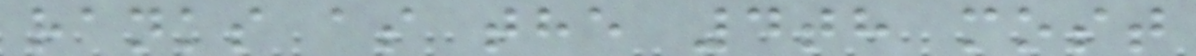ranks as the 4th most
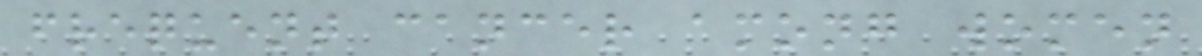frequent cancer among women
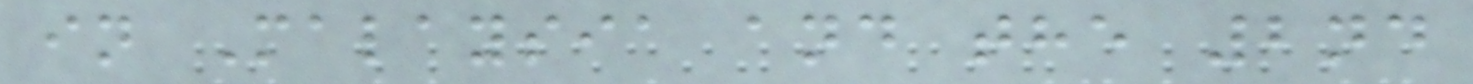in Malaysia and the 2nd
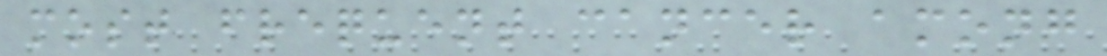most frequent cancer among
